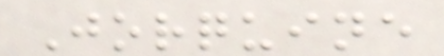Jorquine
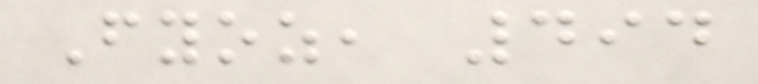Fyoz, 494
